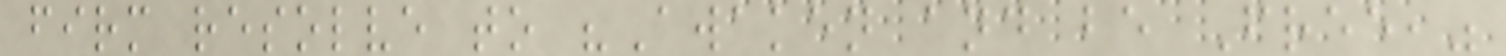firm resolve to "Awaken and be Free,"
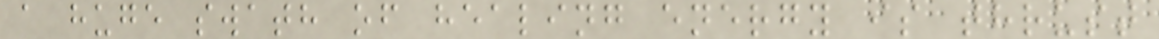a huge swath of healing energy is thrust
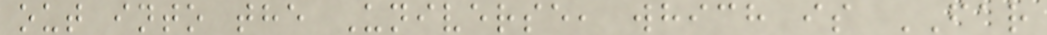out into the Universe, which is FAR
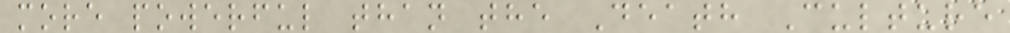more powerful than the Death Culture
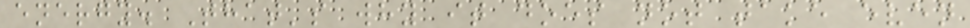energy. That's why it does not take even
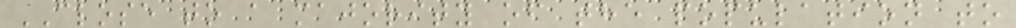CLOSE to a majority of the population to
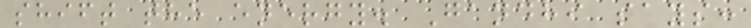shift the energy. Gandhi says:
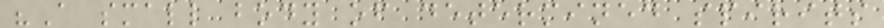"A small body of determined spirits
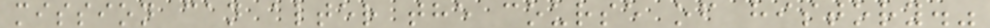mission can alter the course of history."
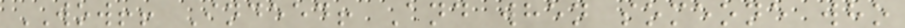WOW!! Indeed! And when someone who
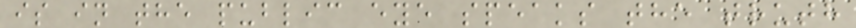is in the public eye speaks the truth
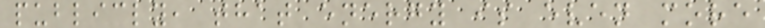publicly, that energy is even more
